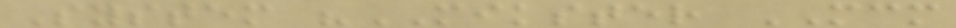System "MIKSTER MCM
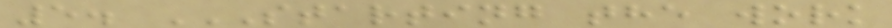5. STARTING THE WORK
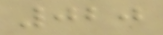020
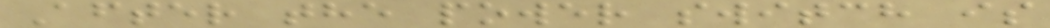After the power switch is
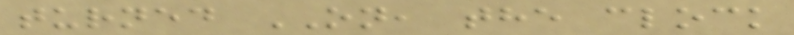turned ON, the clock
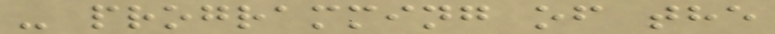- programming of the
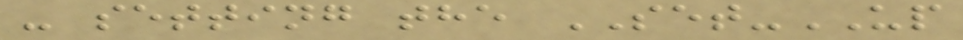- setting the SET-UP
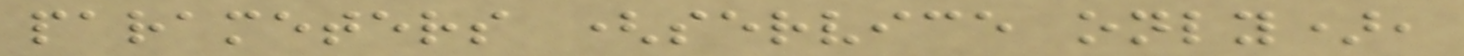parameters (service only),
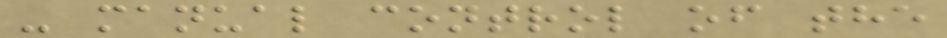- manual control of the
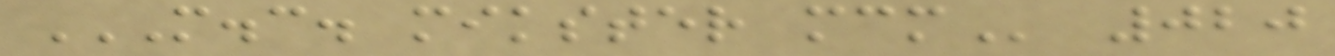M.C. MIKSTER MCM 020
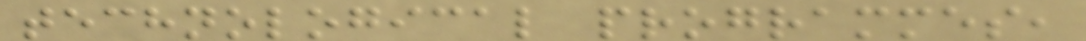technological programmes,
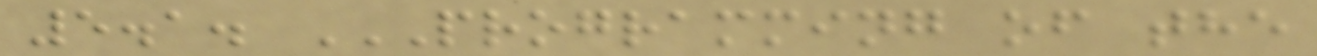5.1. PROGRAMMING OF THE
